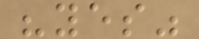"yes"
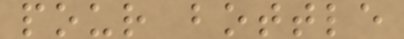pour bottle
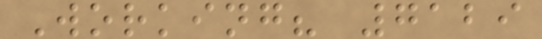Working? 7129
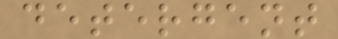detergent
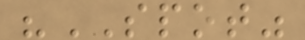"SPOT"
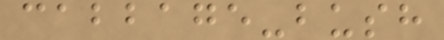cabbage-bush
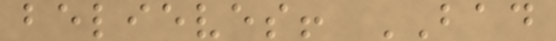believes! BAD
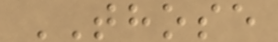THOSE
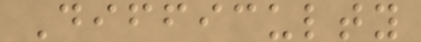Difficulty
